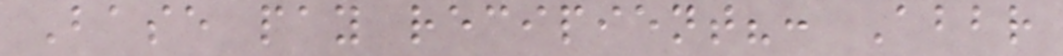Base pay recipient?: Abbr
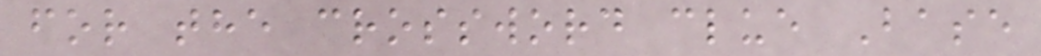for the crossword clue Base
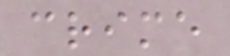crime
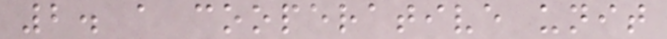2. a cooperative unit
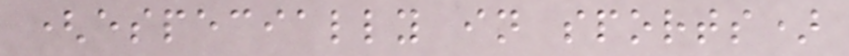(especially in sports)
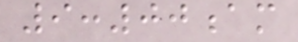9:00am
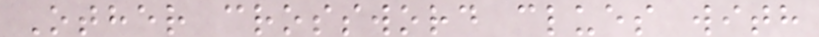Other crossword clues with
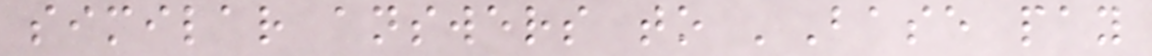similar answers to 'Base pay
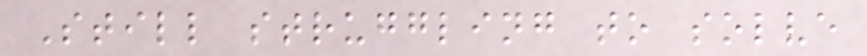Still struggling to solve
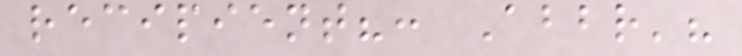recipient?: Abbr'?
